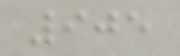905
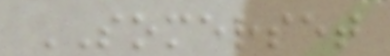SOMERSET
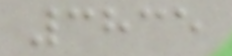3835
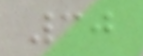30
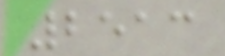2513
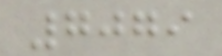7079
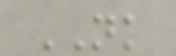NK
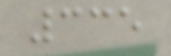335
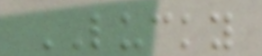LUCKY
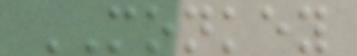MONKEY
